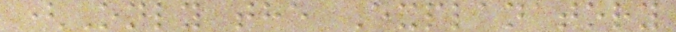(Only the Explanatory
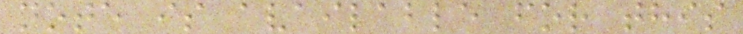note is available for this
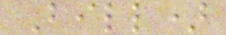Bill)
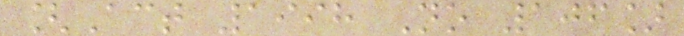[Act 1998 No 106]
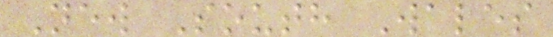New South Wales
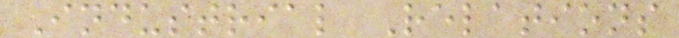Industrial Relations
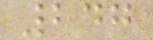247
